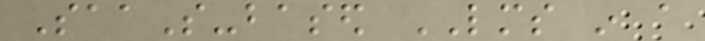SaaS-based LMS in a
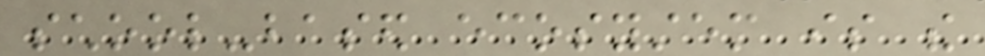school-based ecosystem is the
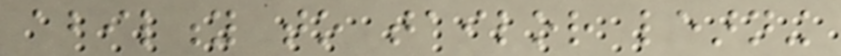ability to tailor learning
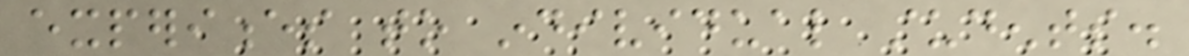experiences to individual students.
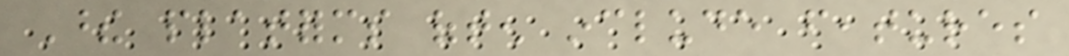These platforms often include features
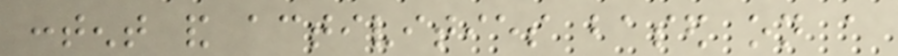content and activities based on a
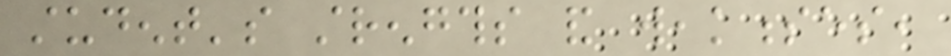student's strengths and weaknesses,
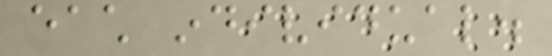each individual.
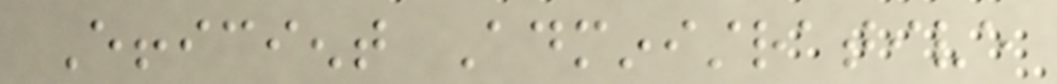Efficient Administrative
